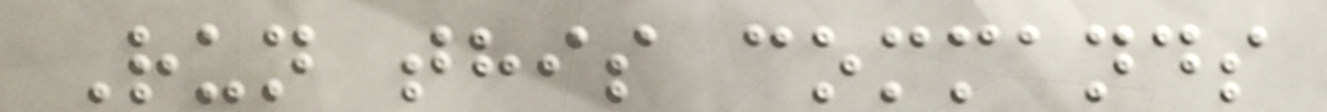Run this commands
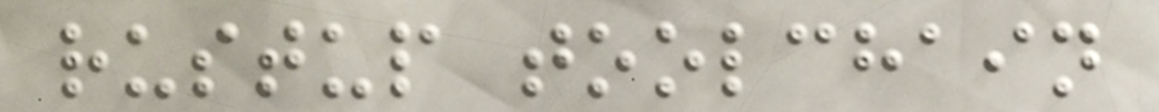rustup toolchain
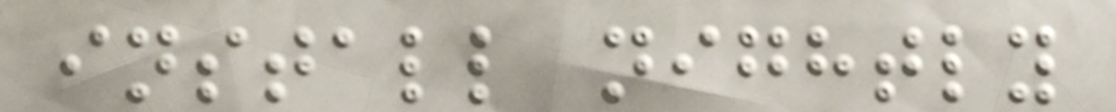install nightly
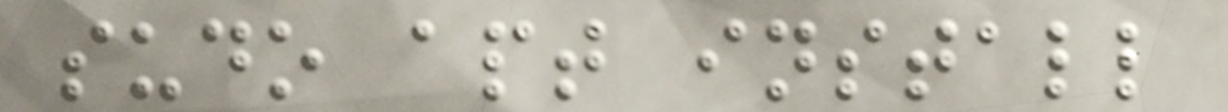sudo apt install
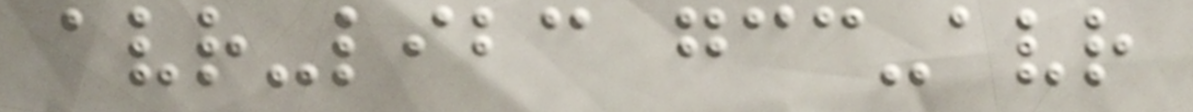avr-libc gcc-avr
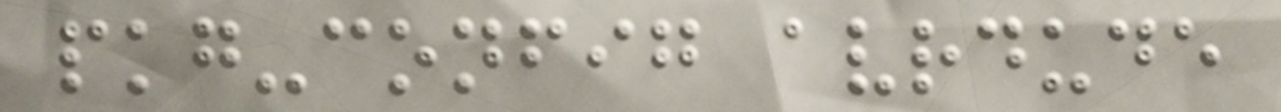pkg-config avrdude
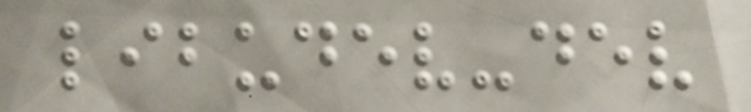libudev-dev
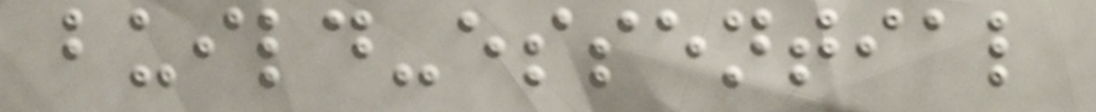build-essential
